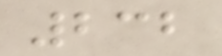232
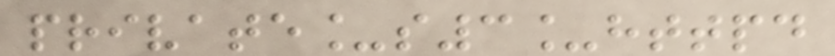private_s3_httpd
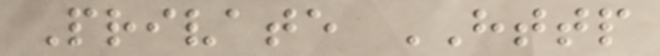Private HTTP
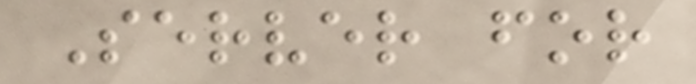Server for
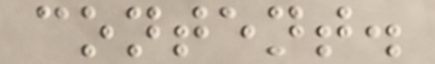content.
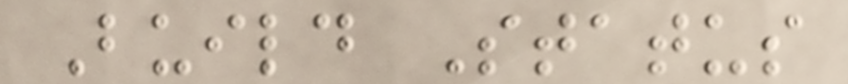Build Status
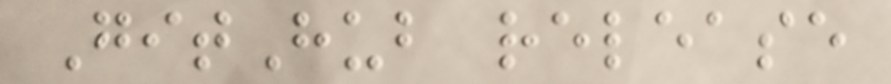GitHub release
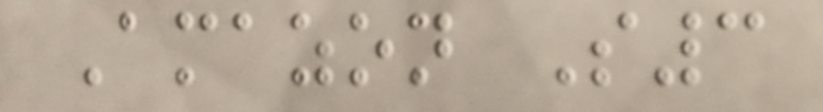Amazon S3
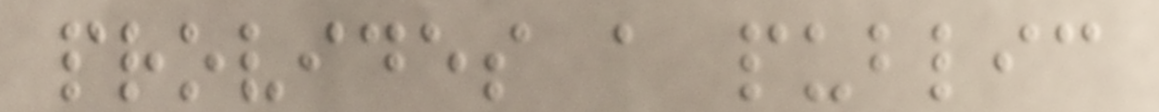provides a public
